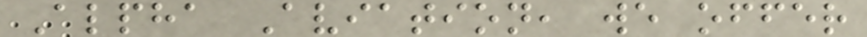Alpha Aviation, we offer
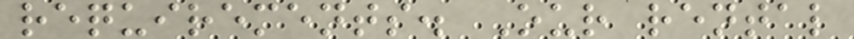requirements. Our rental
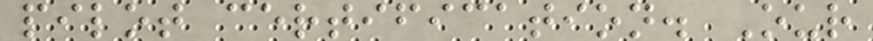pilot certification. Our
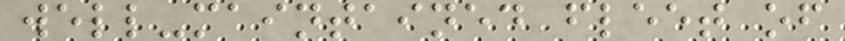well-maintained fleet of
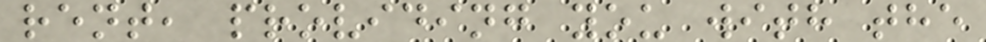rent, providing you with the
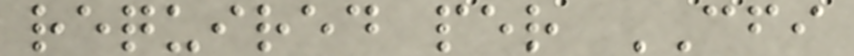required per CFI
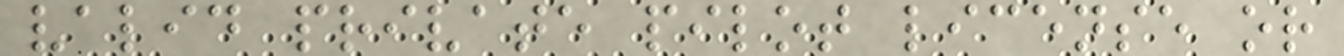valid private pilot license or
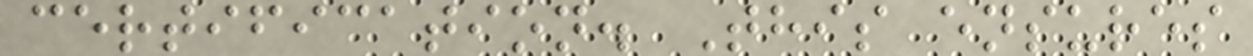certification. This ensures
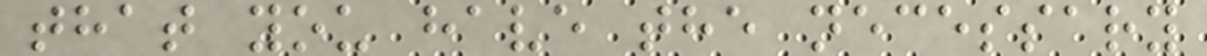that you have the necessary
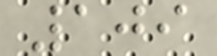109
